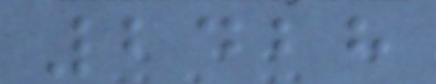2428
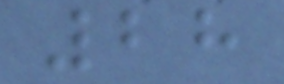28
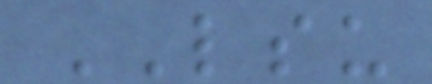LSU
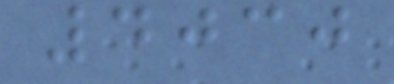4030
